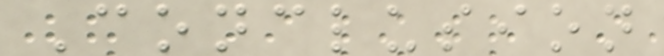Conclusion
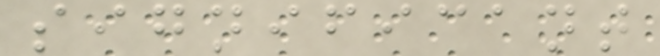significant
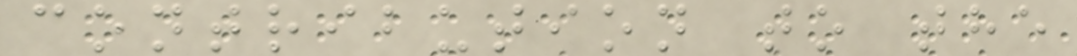contribution to the
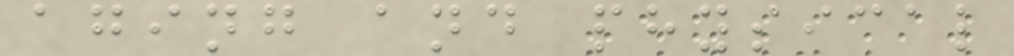aging and physical
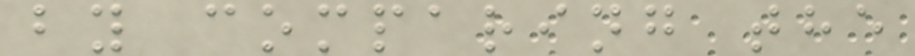by comparing the
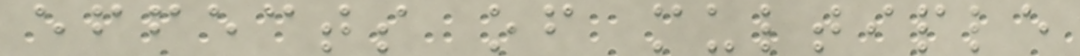effects of multiple
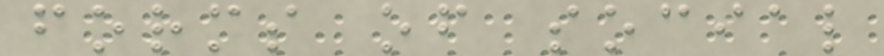forms of social
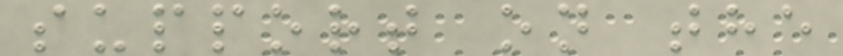support on the
